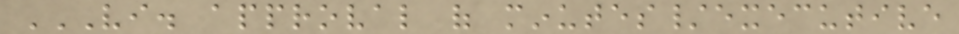VI. APPROVAL OF MINUTES/EXECUTIVE
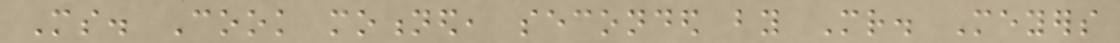Ms. Cook motioned, seconded by Mr. Meyers
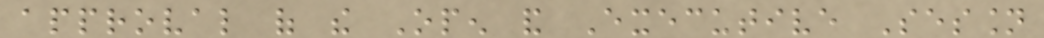approval of the Open and Executive Session
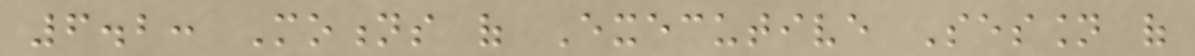6.2: Motions of Executive Session of
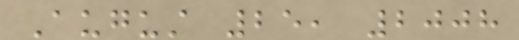August 25, 2008
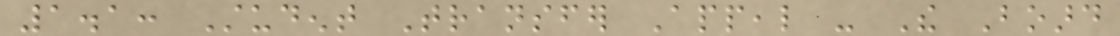1.1: Student Transfer Appeal - The Board
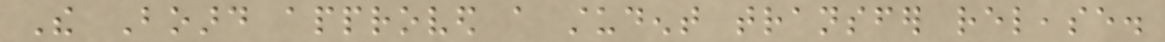The Board approved a student transfer release.
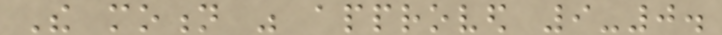The motion was approved 9-0.
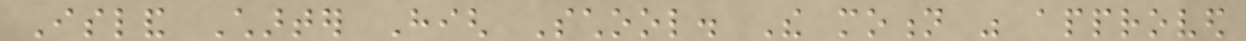Island Charter High School. The motion was approved
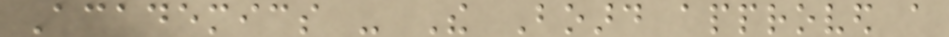Academics - The Board approved a
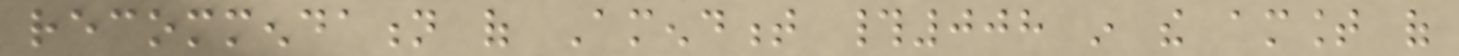recommendation of Amendment #008 in the amount of
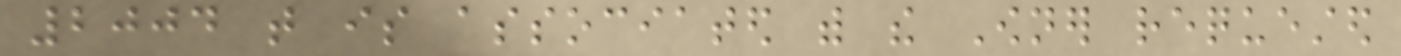2004 that is associated with the Owner requested
